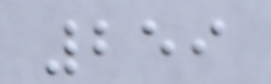259
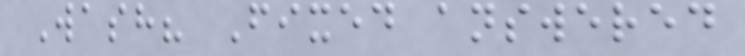Wash? Fixed answered
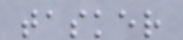tasker
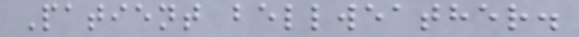Patient bellweather.
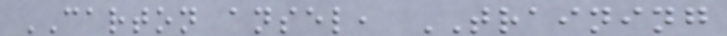CARTON ansel, TRAINING
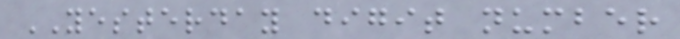YESTERDAY digit number
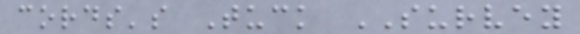cords's Tuck SURVEY
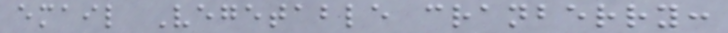email Vegetable cranberry:
